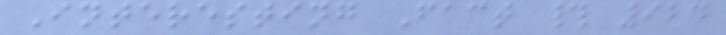Interesting Fact # 924
